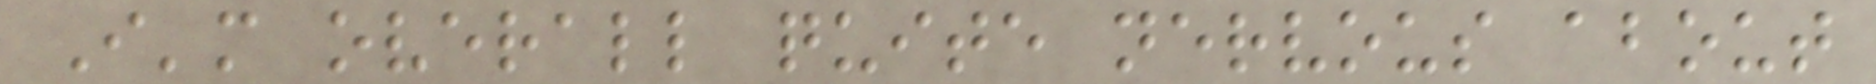I'm overall quite nervous about
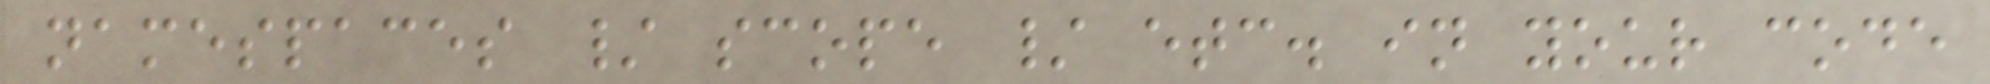namespaces / scope / etc. in your code
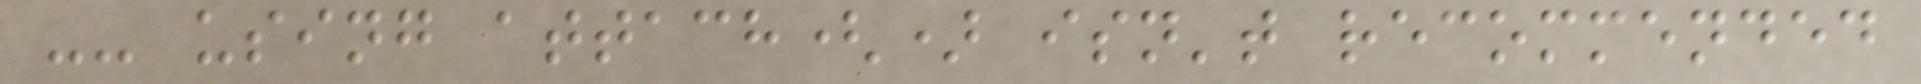-- using attach() isn't recommended
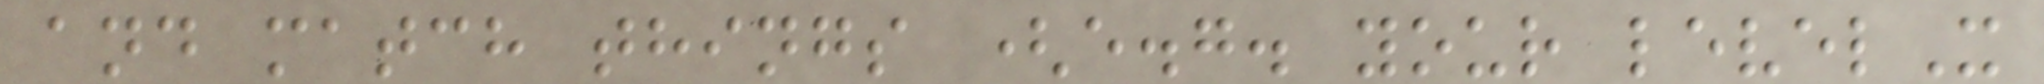and match things (e.g. your levelX
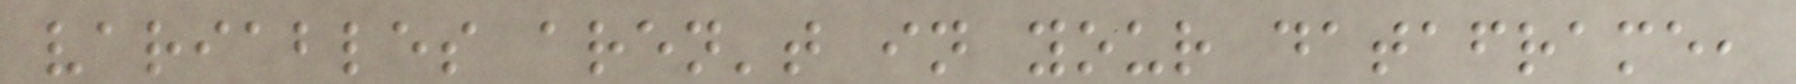variables aren't in your dataframe,
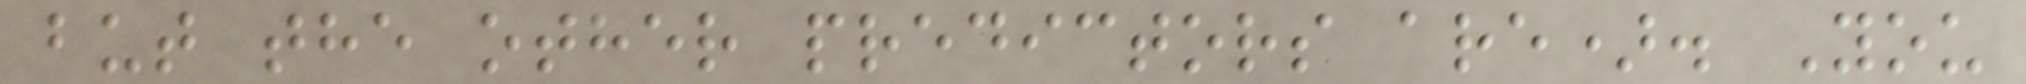but the other predictors are). You
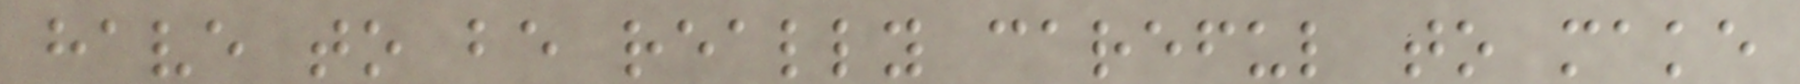have to be really careful to make
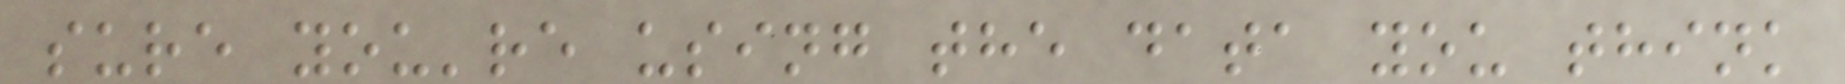sure you're using the data you think
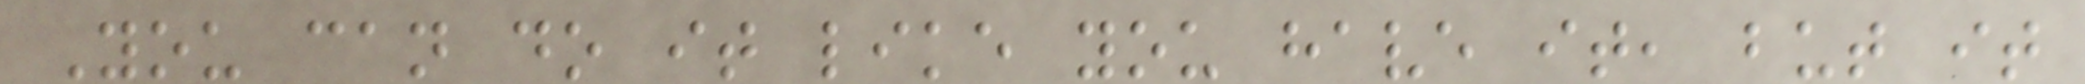You can do it like you have it, but it
